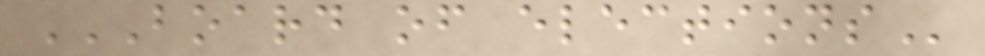BOARD OF ELECTIONS
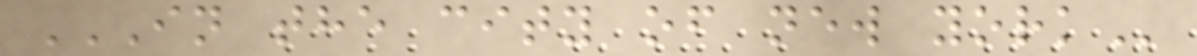IN THE CITY OF NEW YORK
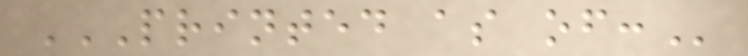PRINTED AS OF:
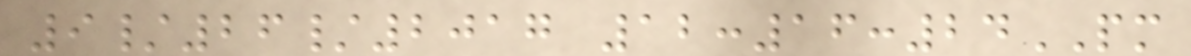9/26/2017 12:16:24PM
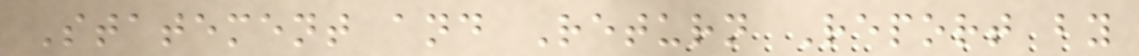Statement and Return Report by
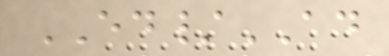ED/AD
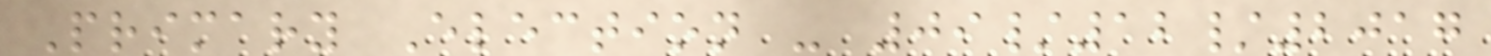Primary Election - 09/12/2017
